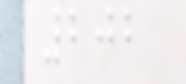202
